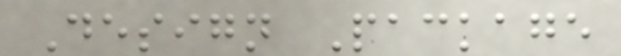Design Package
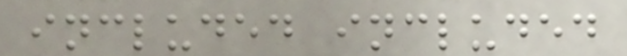included included
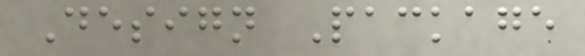Design Package
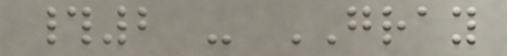#2 - GRAY
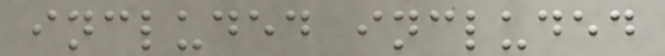included included
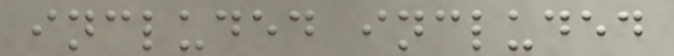included included
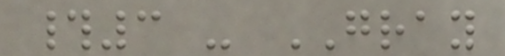#3 - GRAY
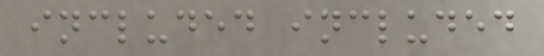included included
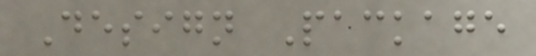Design Package
